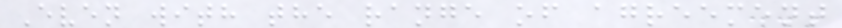Even with the range of agreement
